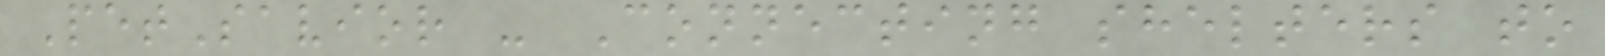PetSavior - Connecting shelters to
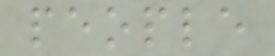people
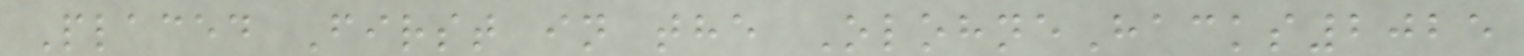Placed First in the OlohneHacks2025
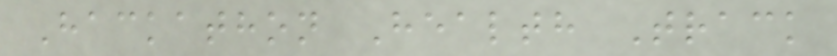Hackathon Health Track
